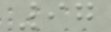97
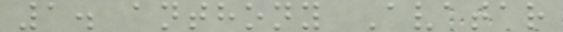1. anthony Avatar
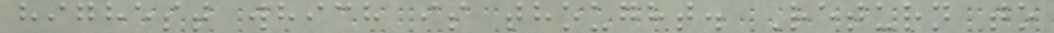highest which is thought. Return to
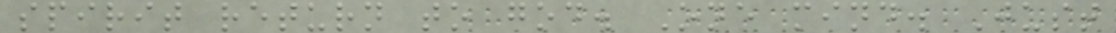spirit return to god. One mind. Just
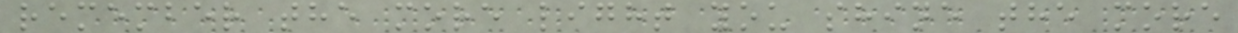remember the more light you shine the more
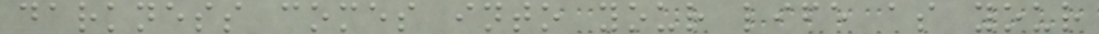darkness comes into your life as your
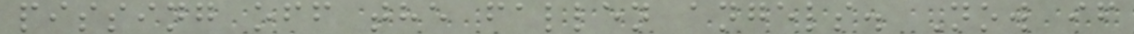pissing off the fallen angels. Now if
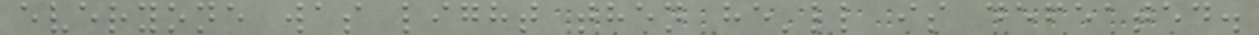everyone was light then he'll is defeated.
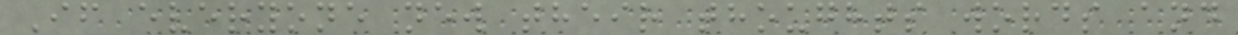If everyone new their thoughts words and
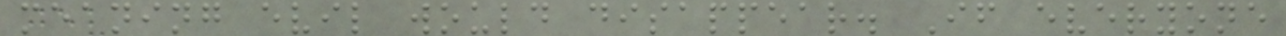meaning evil would disappear. If everyone
